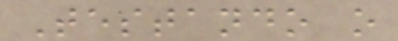Testando o
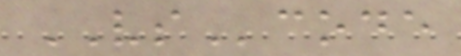VScode
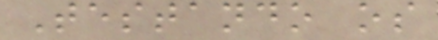Testando os
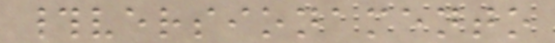#versionamento
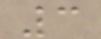3
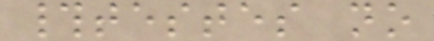#testes no
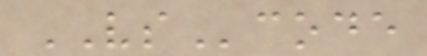VScode
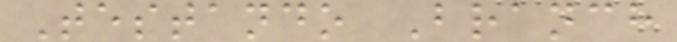Testando Branch
